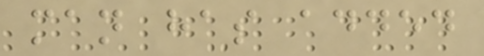man has added
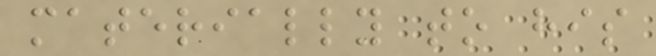materially to his
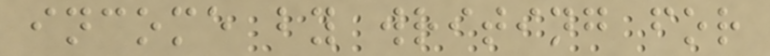income by writing for
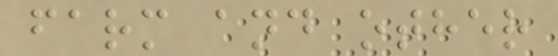farm and other
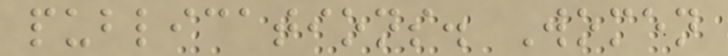publications. Women
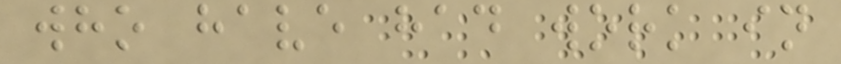who have had work in
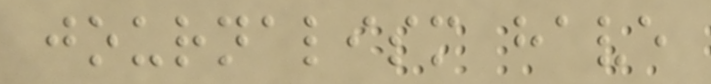journalism have
